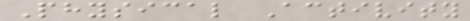Physical Activity
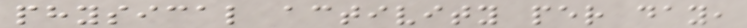physical activity per day,
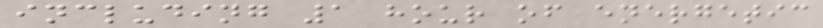including 1 hour of energetic
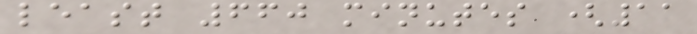least 660 minutes (11
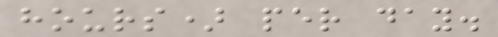hours) per day.
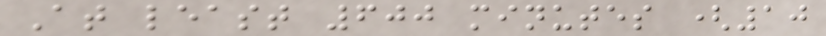At least 600 minutes (10
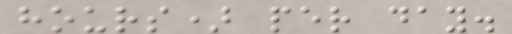hours) per day.
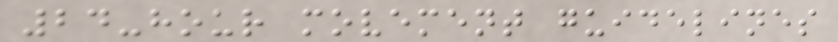24-hour movement guidelines
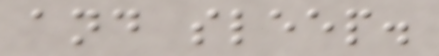and sleep.
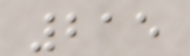215
